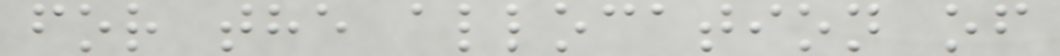for the allocation of
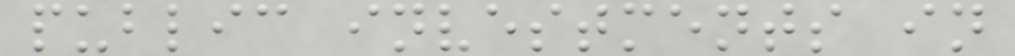public investments in
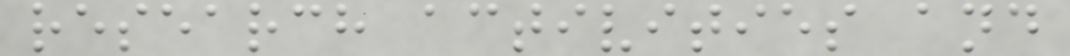research activities and
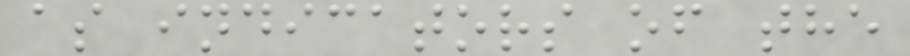as indicators of the
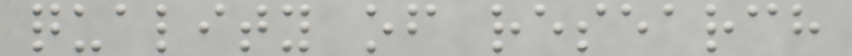quality of research
